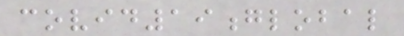covid19global
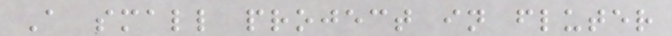A small project in fluter
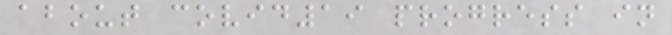about covid19 progress in
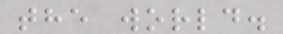the world.
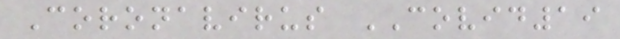Coronavirus COVID19
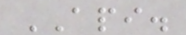API.
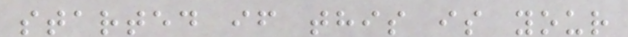started if this is your
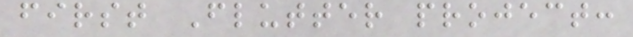first Flutter project:
